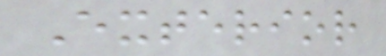Exterior
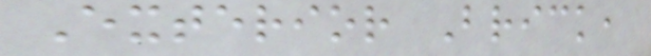Exterior Brick,
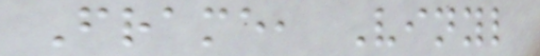Frame, Vinyl
